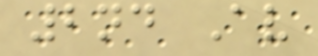2nd Av
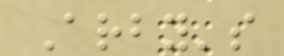Arby's
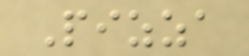Pizza
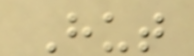Hut
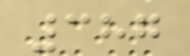387
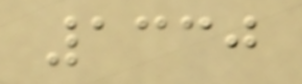1330
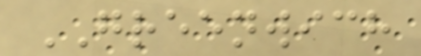GREENWICH
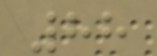88
